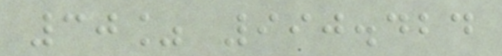30% 990.424
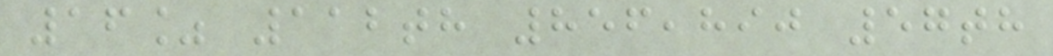16% 112th 856,890 57th
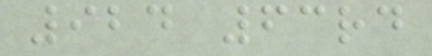924 63rd
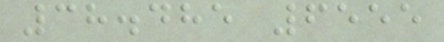38.485 6555
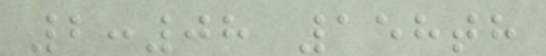2:08 158th
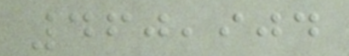460,904
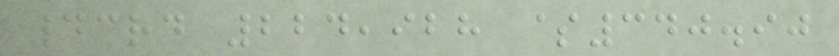43rd 224,928 $340.90
